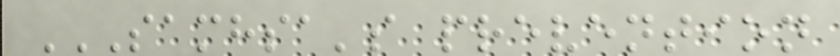SAMHSA'S PREVENTION
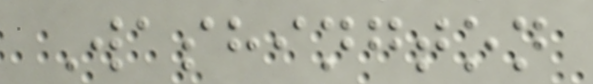Washington
